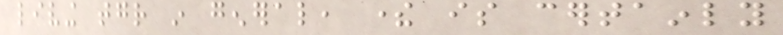living together in general, there is certainly
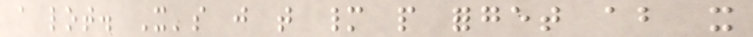a lot. It's just that many people forget about it
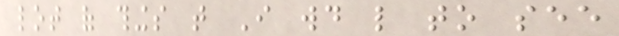lot of things that I would like to see
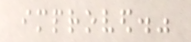improved."
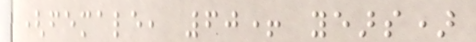(female, 60+ years)
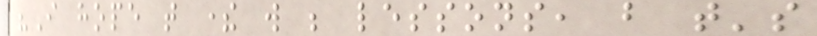"I hope that there will be lessons, but that's
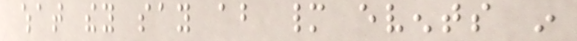what they say about many events in
